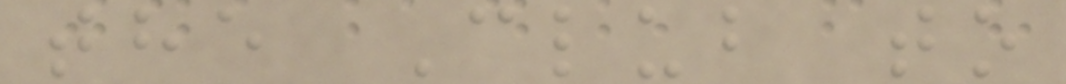the Club to
